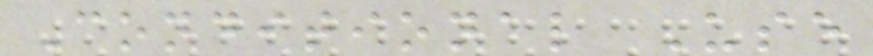Conditional Use
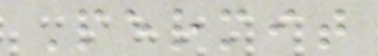Permit
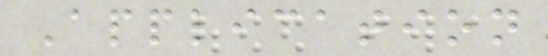Application
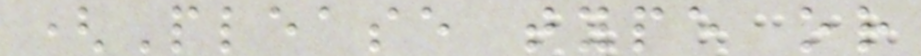(Please type or
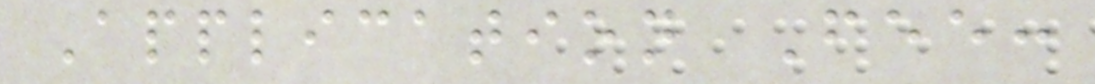Application Fee:
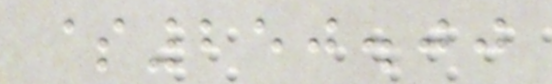$250.00
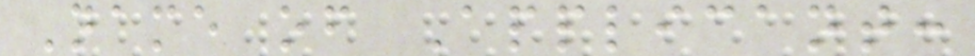Name of Applicant:
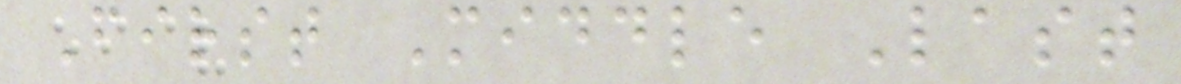First Middle Last
